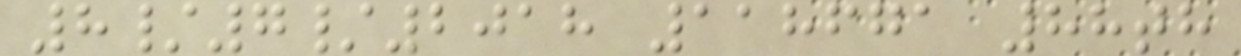8/7/2018 118671 88th
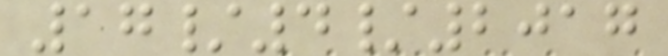17/4/2017
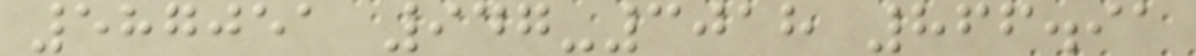587051 947-3018 866.91
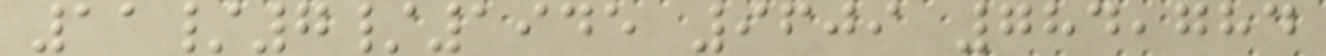11/7/1945 9609 784,784
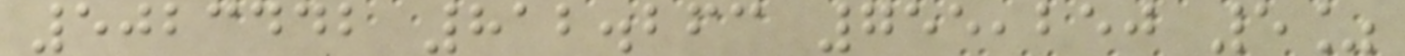5023442 812.263 755,250 5%
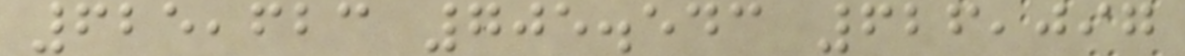625,623 705.543 626,097
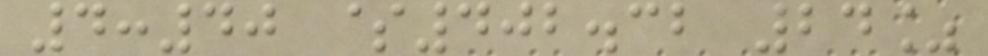4:40 $402.32 24%
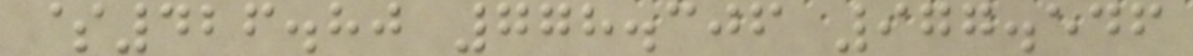$426.80 778.306 977.546
